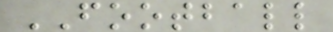FOOTBALL
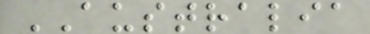AUSTRALIA
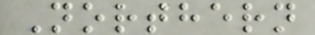Northern
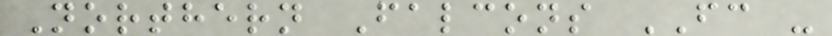Northern Falcons FC -
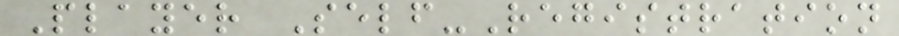Player Self-Registration
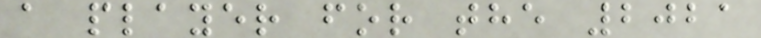a player for the 2021
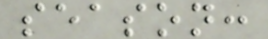season:
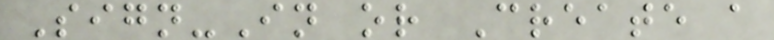Sign-In or Create a
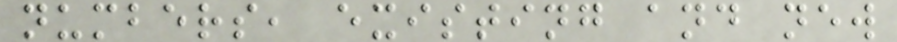numbers, existing and new
